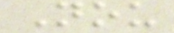Nou
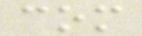com
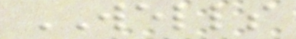WELLS
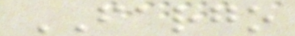FARGO
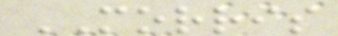MORRIS
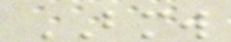BMW
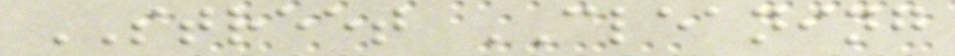STREET CLEANING
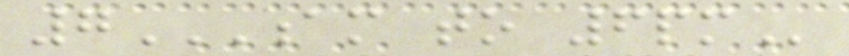7AM TO 6PM
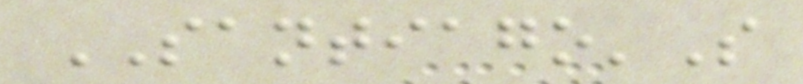SANTIAGO'S
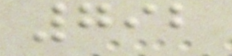792
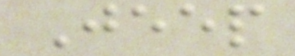Jeep
